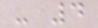- 4
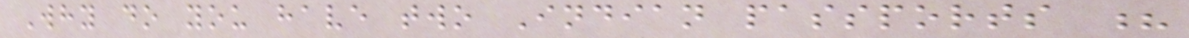Why do you have two Indian passports ?
